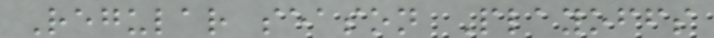Regular season Playoffs
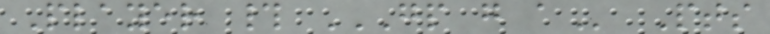Player # GP G A Pts
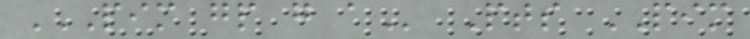PIM GP G A Pts PIM
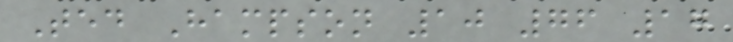Ted Hampson 10 76 17
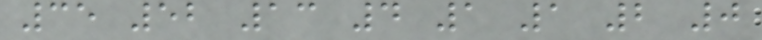35 52 13 4 1 1 2 0
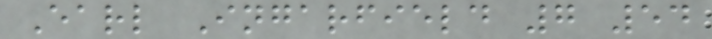Earl Ingarfield 7 54
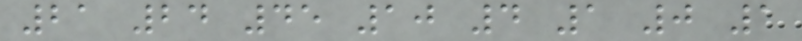21 24 45 10 4 1 0 1
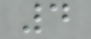4
